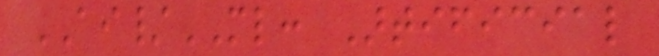AI/ML: Artificial
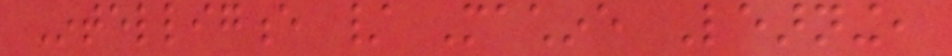Intelligence / Machine Learning,
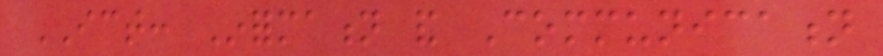ICT: Information and Communication
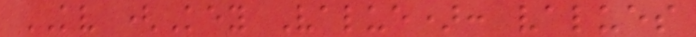KV (Key Value): values
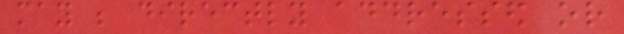may be directly addressed or
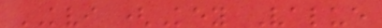KVI (Key Value
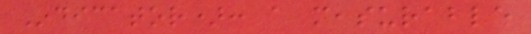Indicator): a measurable
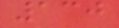130
